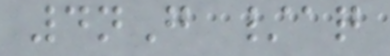4nG /aq
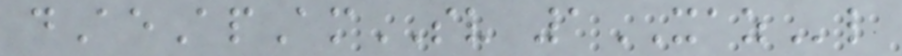dAeApAmSV 1XAZl
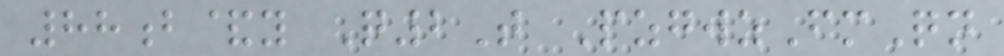88b&y Q2T PzgwzFmQn
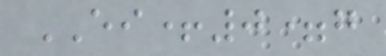EI+0=g
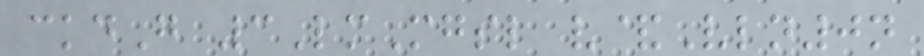ckdG 3LmMgsl v&Vln0n
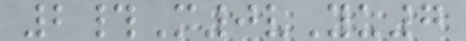2#M0vYu7
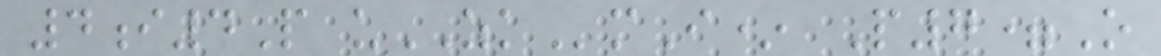4i4P uZKmI* P7=O
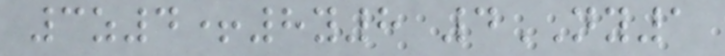3z4+8y8 4NY1
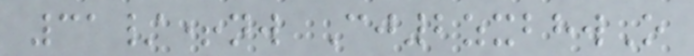31/+nw Cj2zxbhwO
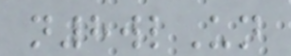n8wlUn
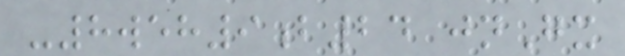-8weh9b24 jnGx
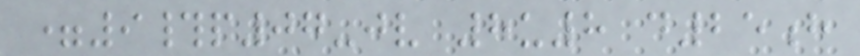=9#p07-jv 8u8 d25h
